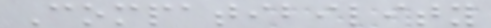Compatibility
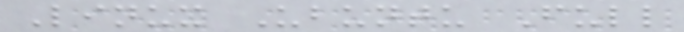Linux Ubuntu Full
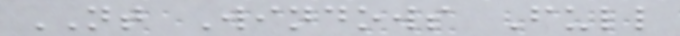NT Windows Full
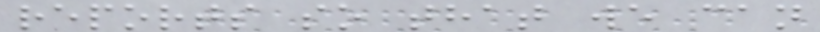reports so that we can
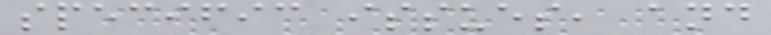specific issues, and
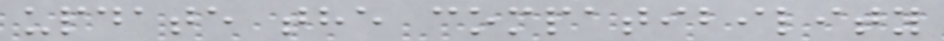update the compatibility
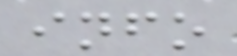info
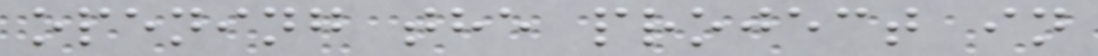opening the project in
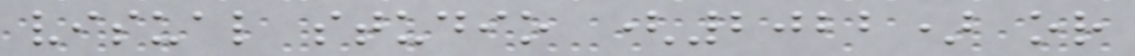visual studio (2022) or
